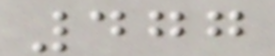477
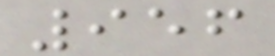956
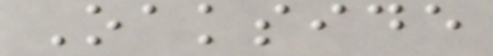Oakside
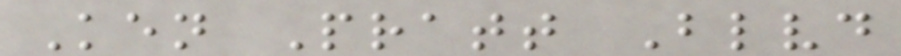Ken Pratt Blvd
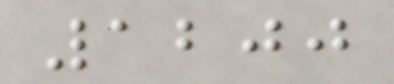1200
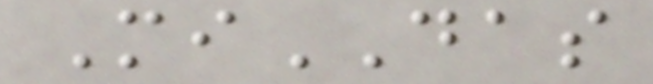MiDAS
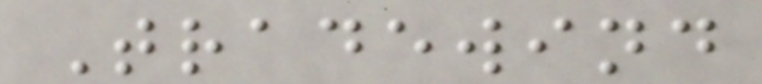Tradewind
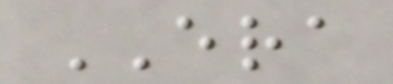ERA
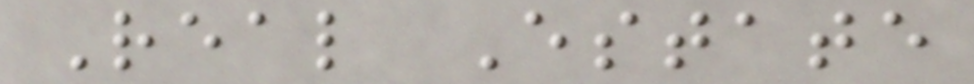Real Estate
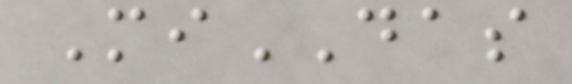MiDAS
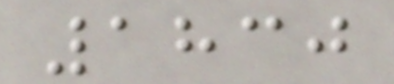1830
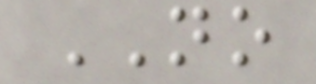NO
